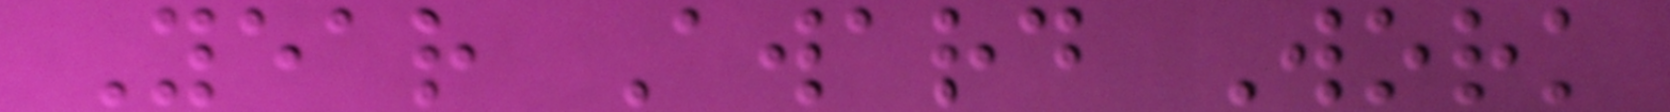Year Award Work
